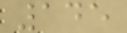145
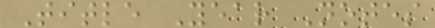Title Year Notes
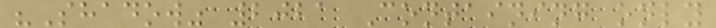"Shadow" 2021 Containing only
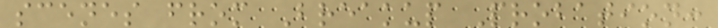scenes from Breakup Probation:
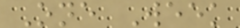One Week
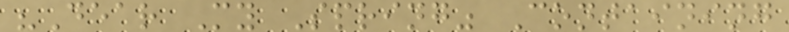"Dear My Spring" Containing
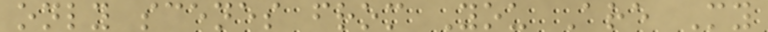only scenes from You Are My
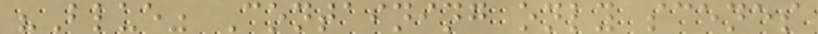"Blue" Containing only scenes
